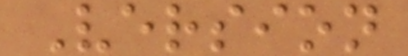Version
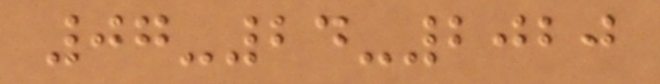07-24-2020
